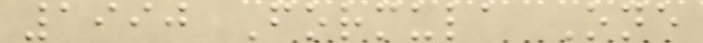1990 Formula One
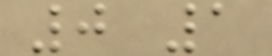0 1
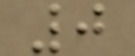0
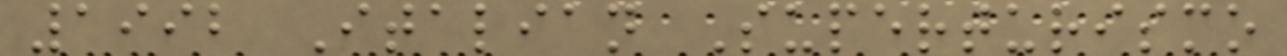1992 Italian Superturismo
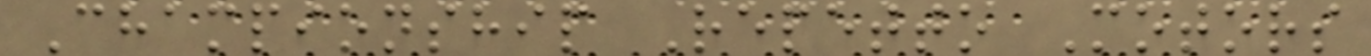Championship Repetto Motors
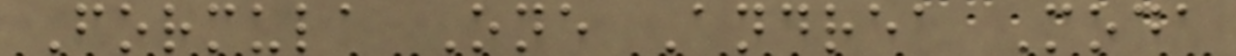Formula One Andrea Moda
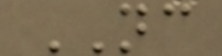NC
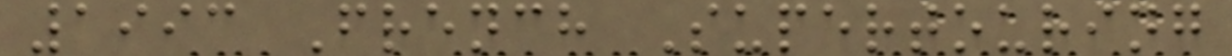1993 French Supertouring
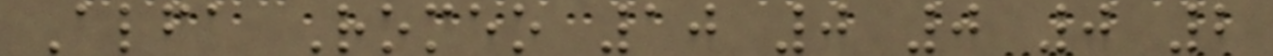Alfa Romeo 10 0 0 0 2
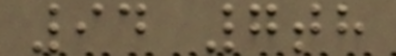94 7th
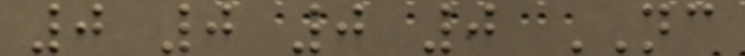0 0 0 0 NC
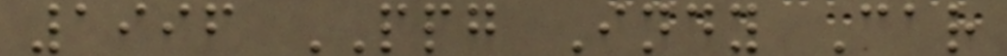1996 PPG Indy Car
